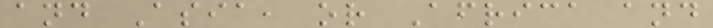and Asia, or Africa and
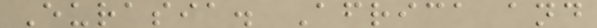Eurasia. Africa and
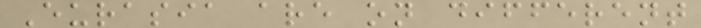Eurasia are on different
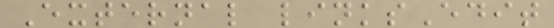External linksEdit
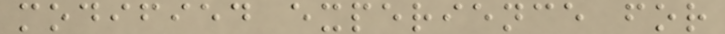modified experience for
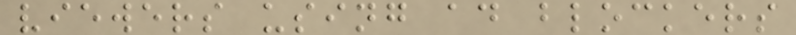viewers using ad blockers
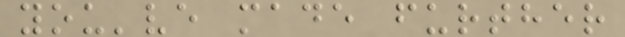you've made further
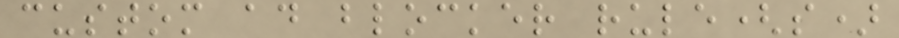custom ad blocker rule(s)
